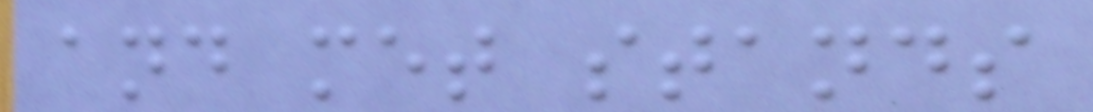and met stands
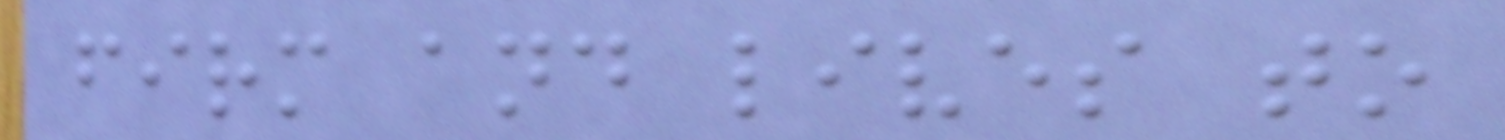firm and lives to
